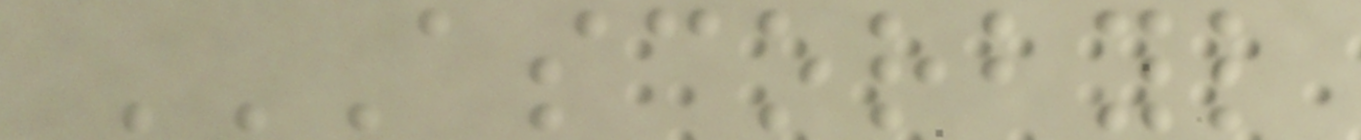ASCORBYL
